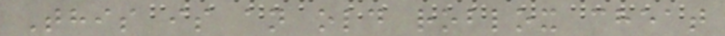This is an old roblox cheat
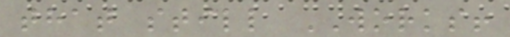that still WORKS!
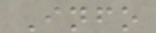Info
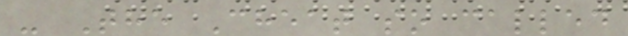- The Cheat so called
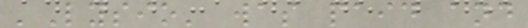'Lysio' was paid and
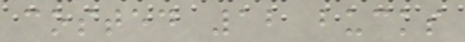costed 12 bucks
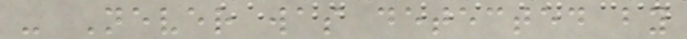- Never was detected by
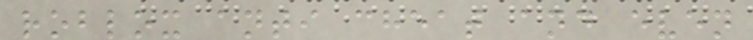roblox anti cheat and even
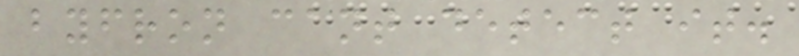byfron cant detect it.
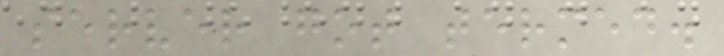server got termed.
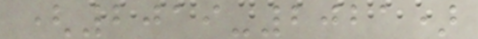(2019-2021)
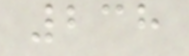238
